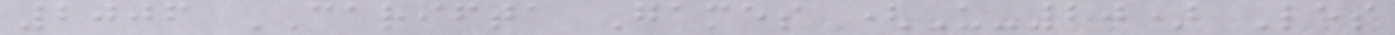2006 CARIFTA Games (U-20) Les
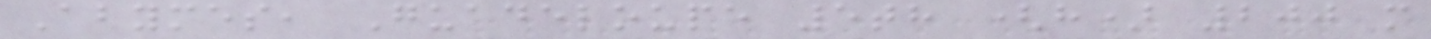Abymes, Guadeloupe 5th (h) 200 m
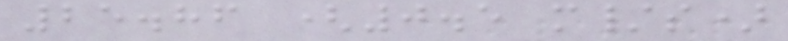25.86 (0.5 m/s)
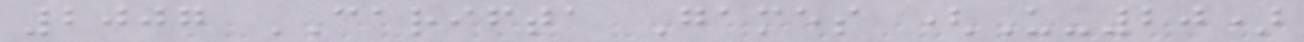2007 CARIFTA Games (U-20)
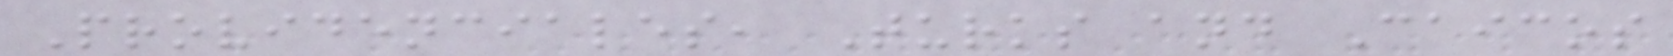Providenciales, Turks and Caicos
